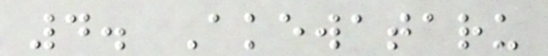4. Akewataru
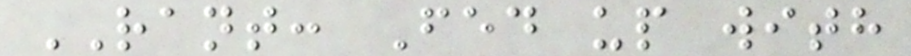RANT: Fed up with
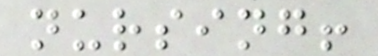nursing!
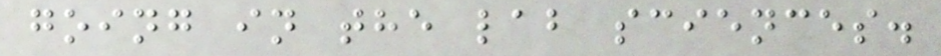going in the lab sciences.
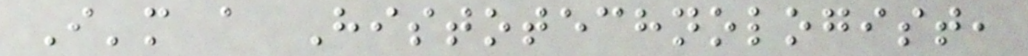I'm a Histotechnologist,
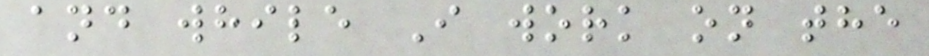and while I work on the
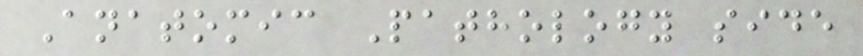Anatomic Pathology side
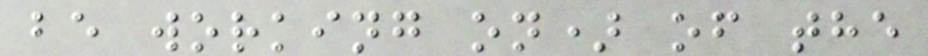be working on) of the
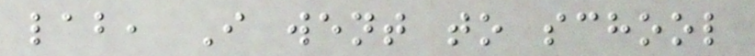lab, I went to school
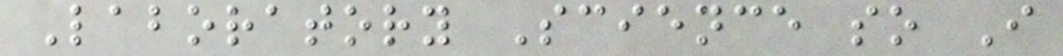Laboratory Science so I
